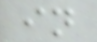in
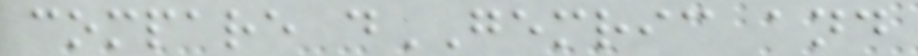compare dGEMRIC and
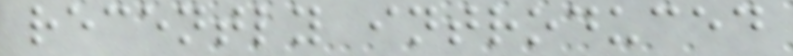recently introduced
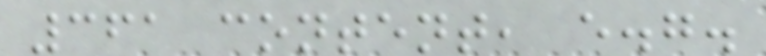361 content, e.g.
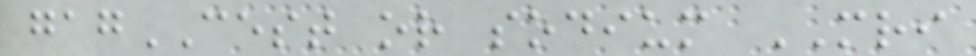gagCEST or sodium MRI
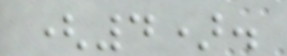(4).
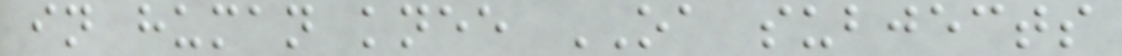in human knee OA subjects
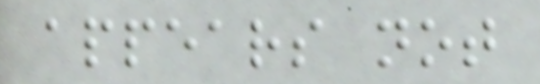appears not
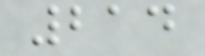214
